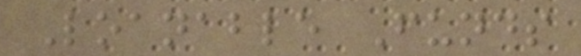Loanable Funds
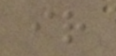ir
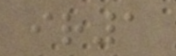ir1
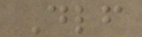Dlf
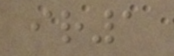ir1
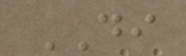DI
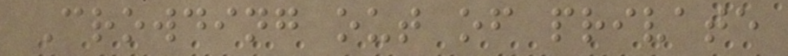Crowding out of private
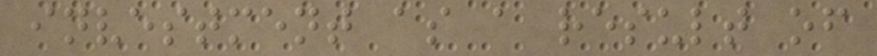investment as a result of
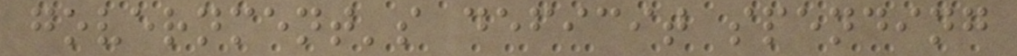government's deficit spending
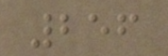256
